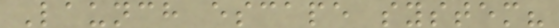Launch escape system?
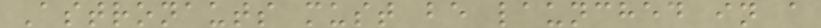Astronauts must be launched in a
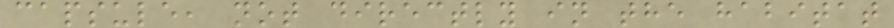capsule, not directly in the habitat
